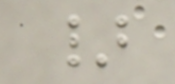}
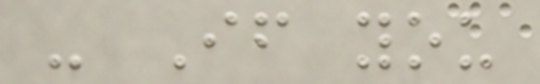- If you
